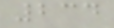234
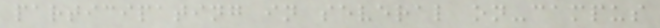participating in several on-campus
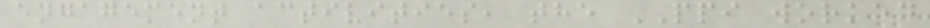engagement activities, the PPI worked
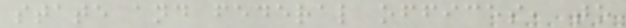state and federal offices, to
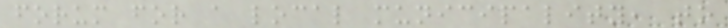forum for a local municipality, to
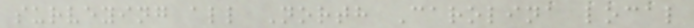surveying all North Carolina local
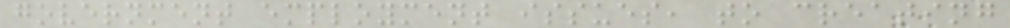government employment issues, to creating
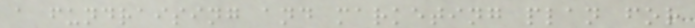a fundraising and marketing plan for
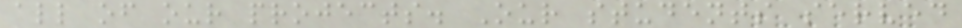all of our projects. Our students served
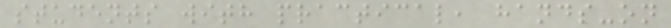students with practical, hands-on
